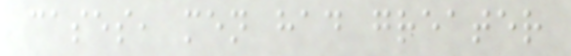cases, men had greater
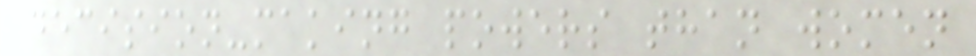decision-making powers than women
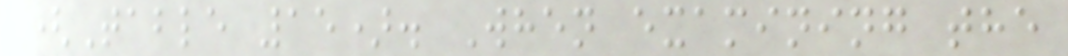(Table 15). When examining the
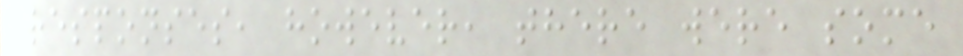responses, however, there were some
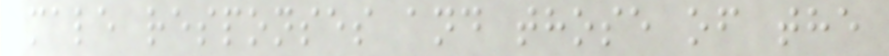male responses and those of the
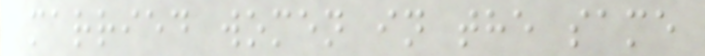married women in the same
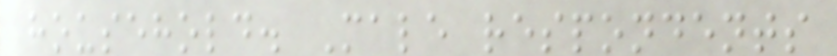household. Male respondents
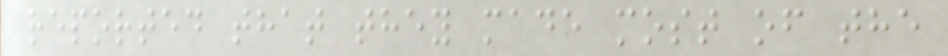reported that they made most of the
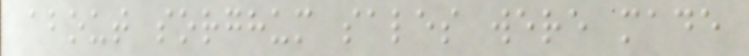about sorghum sales were made
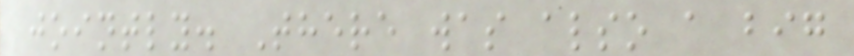jointly. There was also a big
